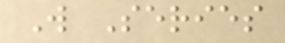W Series
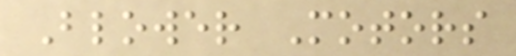Blower Motors
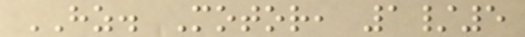HZ. Motor, 1/5
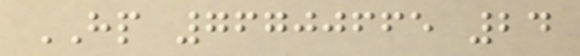HP 76700665 24
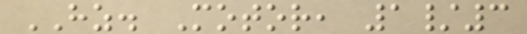HZ. Motor, 1/3
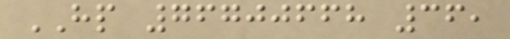HP 76700668 36,
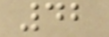42
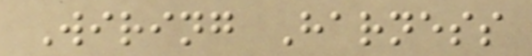Wiring Harness
